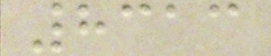8313
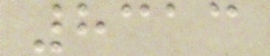8313
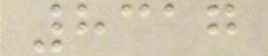8317
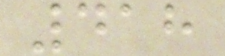418
